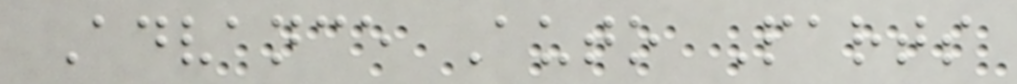Advance Auto Parts
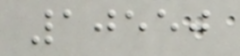10550
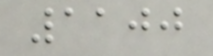1100
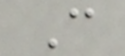C
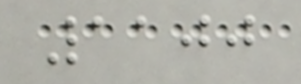1100
